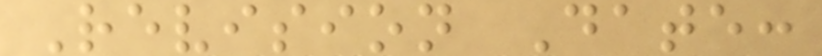Revision Date:
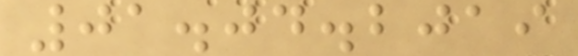01.04.2019
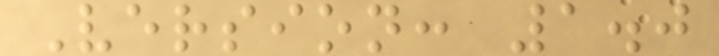Version: 1.0
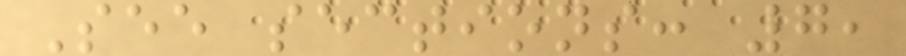See sections: 7,
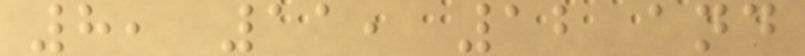8, 11, 12 and
